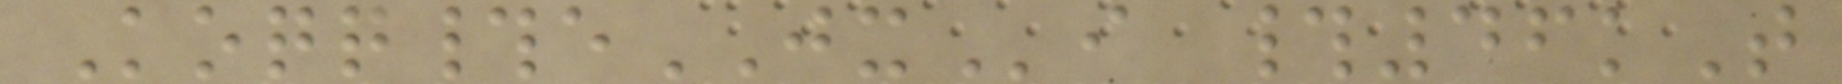Koqq#eJXi #46kT
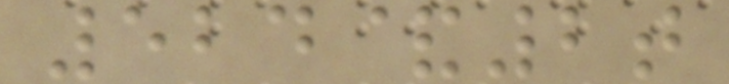524&2t
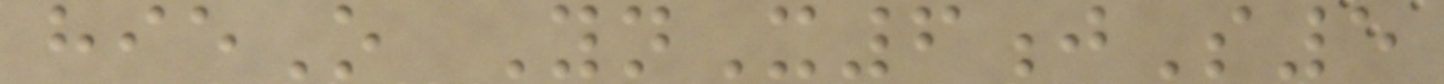hieO YnX6jS5
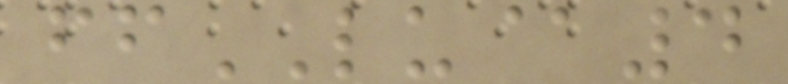ffLU@4
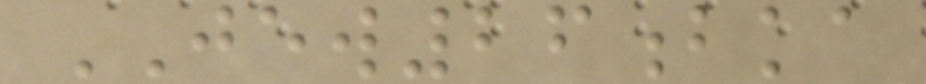JEW26bka
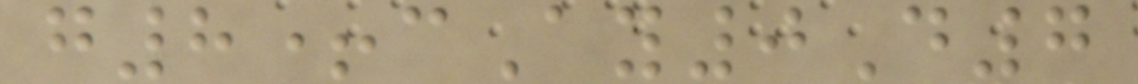g8+cAy0D7
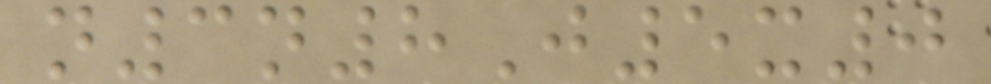n3n8J5x0
